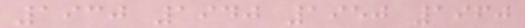1930 1940 1950 1960
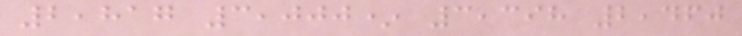2,817 3,000* 3,398 2,460
